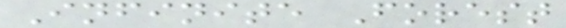Infinite Forest
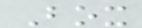Box
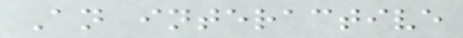An interactive
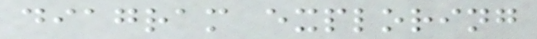diagram exploring
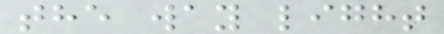the way light
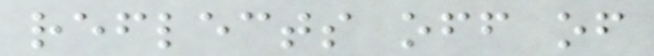reflects off of
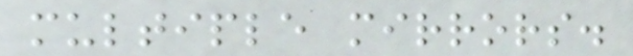multiple mirrors.
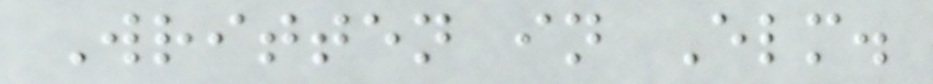Written in Elm.
